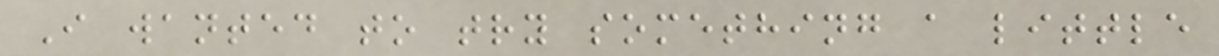I wanted to try something a little
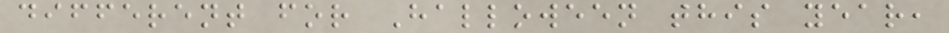different for Halloween this year,
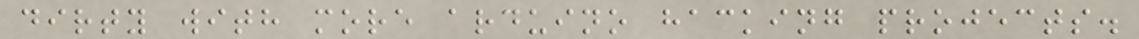dirty with more arduino hacking projects.
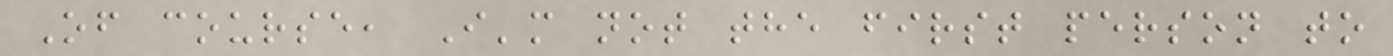Of course, I'm not the first person to
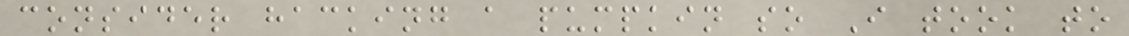consider hacking a pumpkin so I took to
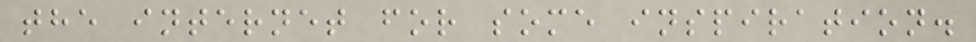the internet for some inspiration.
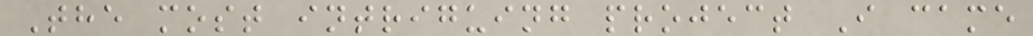The most intriguing project I came
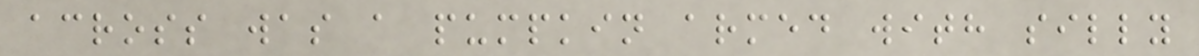across was a pumpkin armed with silly
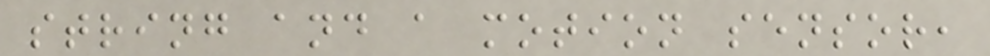string and a motion sensor,
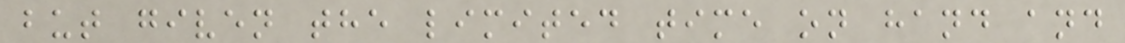but given the limited time on hand and
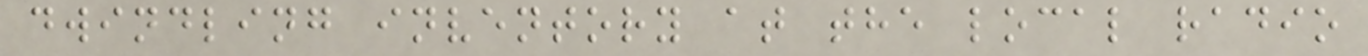dwindling inventory at the local radio
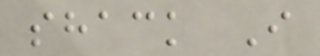shack I
